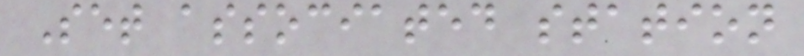Set associated station
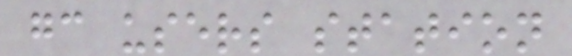gc users station
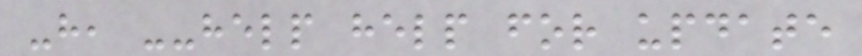-h, --help help for update
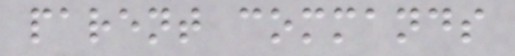parent commands
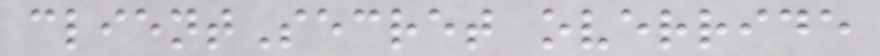clientSecret override
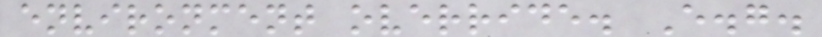environment override. E.g.
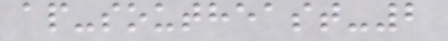ap-southeast-2
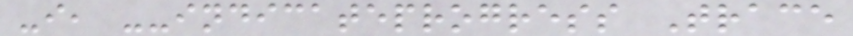-i, --indicateprogress Trace
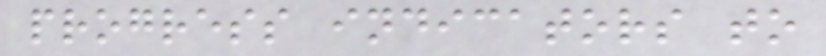progress indicators to
